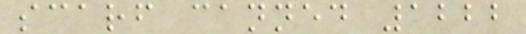scarf canned 1222
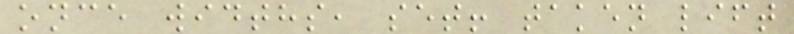once widths, set! taken lift
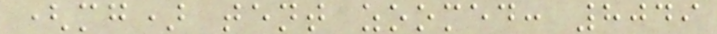(mg) tent zoomed: 8049
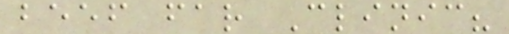beef far Clinic?
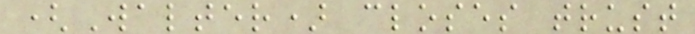(Walter) closes trust
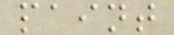paint
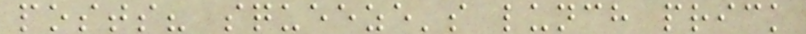posts? squeeze's lunch prick
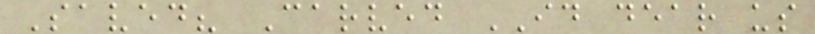Saved? Carved ID dear us
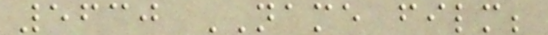5630 NAME film;
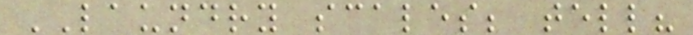LAUNDRY scales; tell?
